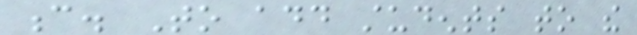c. To add students to the
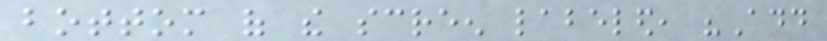bottom of the screen labeled, "Add
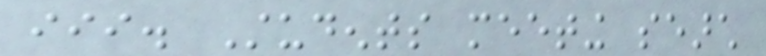iii. Students meeting search
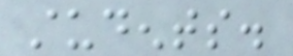students.
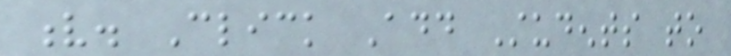v. Click Add Students to
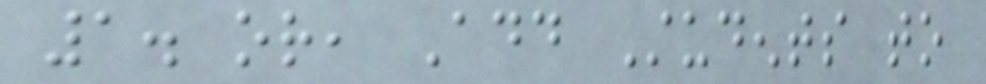1. or, Add Students to
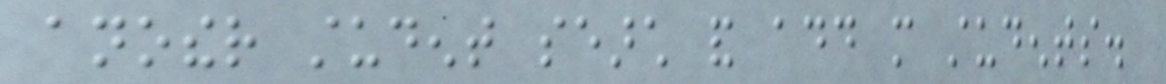another student search and add more students.
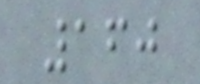160
